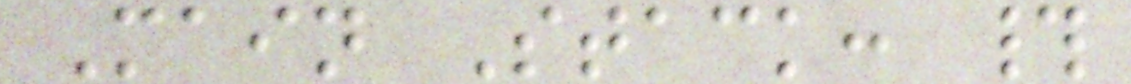Main Stack: #
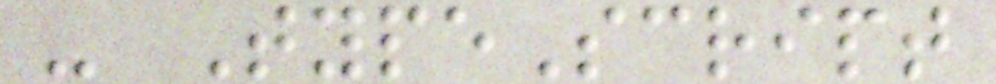- TypeScript
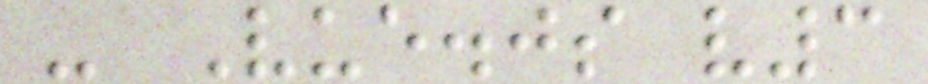- Vue.js v3
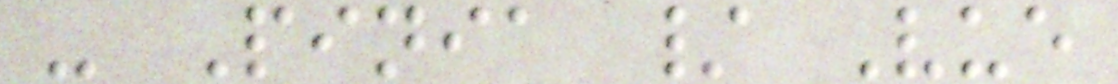- Pinia / Vue
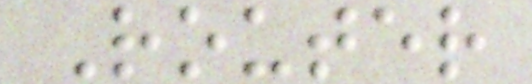Router
